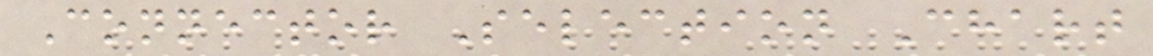Connector Selection Chart
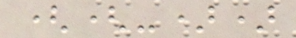((-))
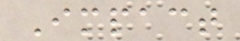Impact
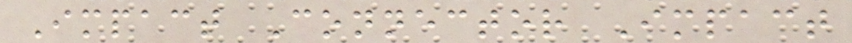Impact Connector Impact
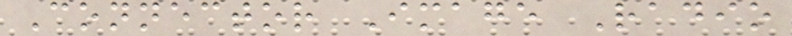Connector Image Radio
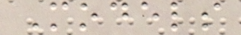Models
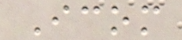Icom
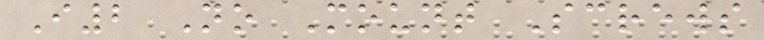I2 No Mount Screws
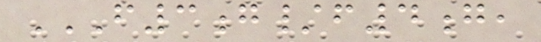F3G/F4G,
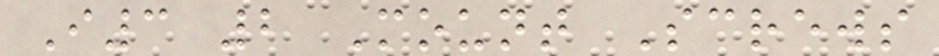I3 2 Mount Screws
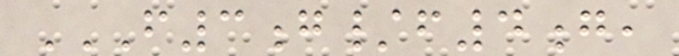F3G/F4G,
